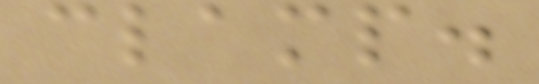clamp.
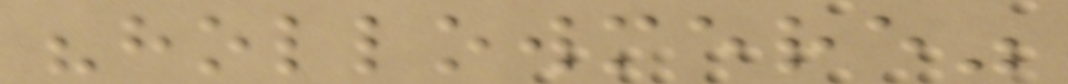"hollowmere"
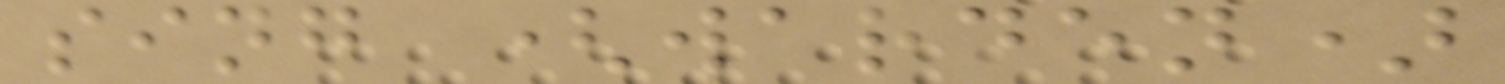sing (warden)
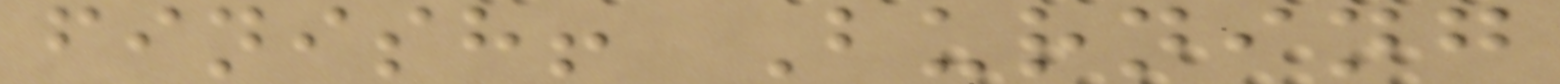finish! Burning
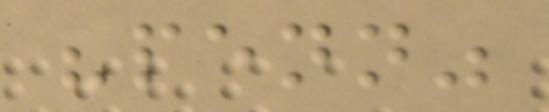"penn"
